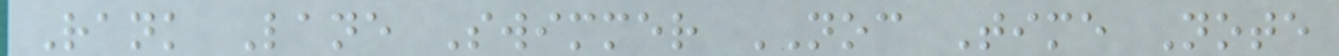Rank Lane Swimmer NOC Time Note
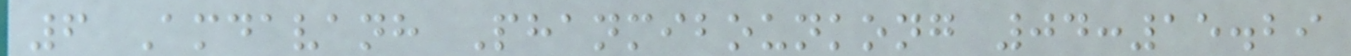6 Amdavanh Phanmibounkong 04:15.29
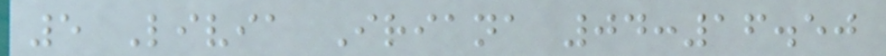5 Livia Iriana 04:16.50
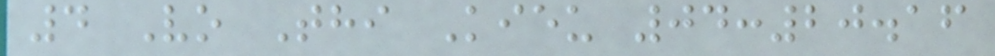4 Vo Thi Kieu 04:20.16
